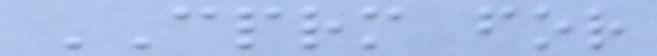CPRM for
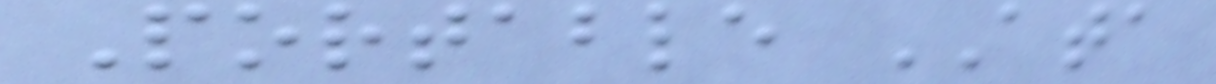Portable ATA
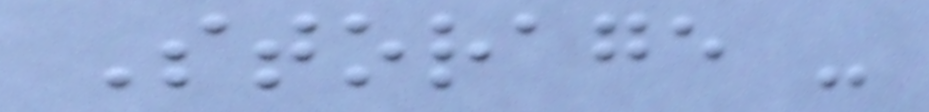Storage -
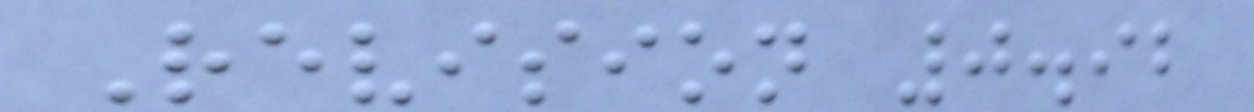Revision 0.92
